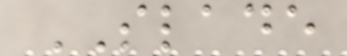SLADE
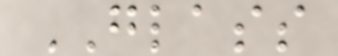GLASS
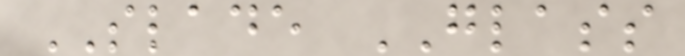SLADE GLASS
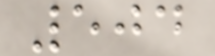504
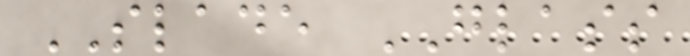SLADE GLASS
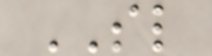SL
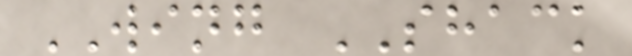WING SHACK
